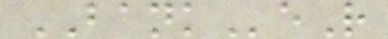BANKeR
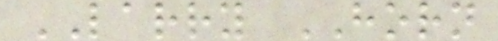LARRY HORN
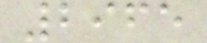2965
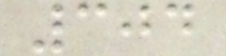304
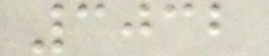3032
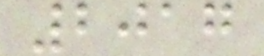2017
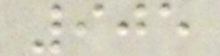905
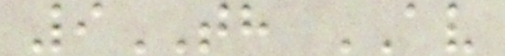9TH AV
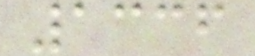1336
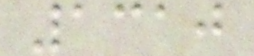1310
